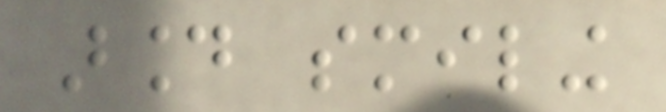around smiling
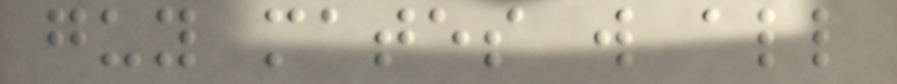guy mates will all
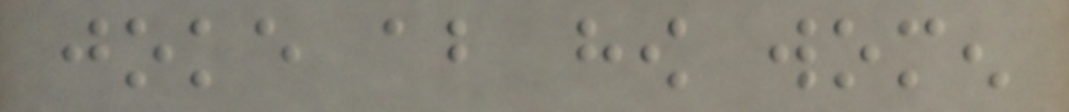joke about how women
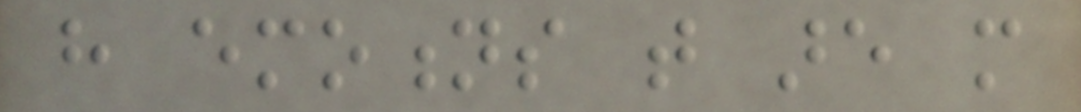have emotions that are more
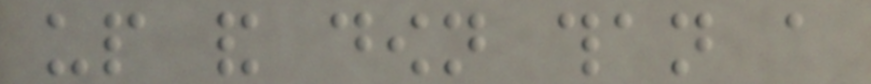up and down than a
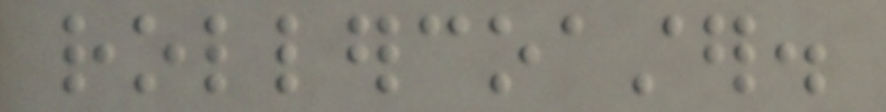rollercoaster.
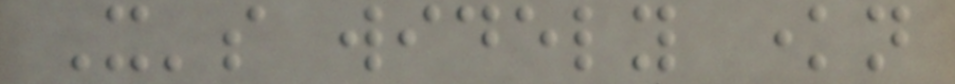It's widely known
